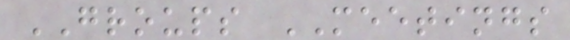GROUPS MEETINGS
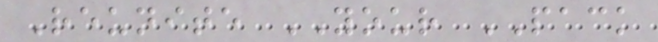Reunite YOUR PACK
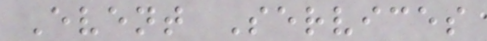Event Services
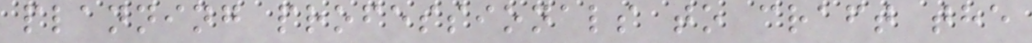planning professionals to craft the
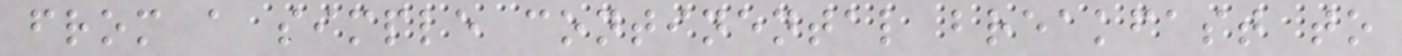from a simple continental breakfast to
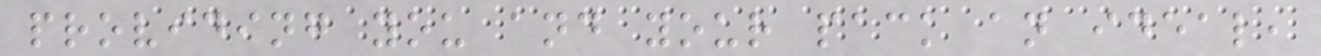providing you and your pack an ideal,
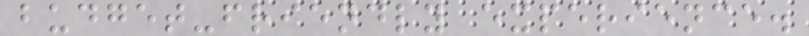budget-friendly experience.
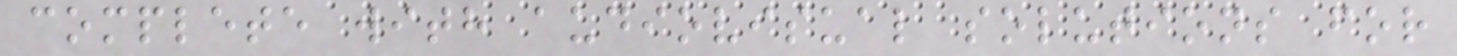complete with audiovisual solutions for
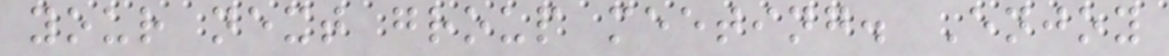your next group meeting. Enjoy
